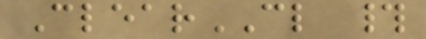ClearCL #
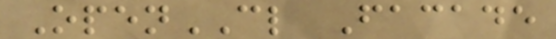OpenCL Facade
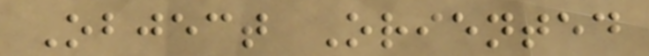Object Oriented
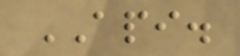API.
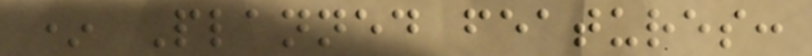* Planned features:
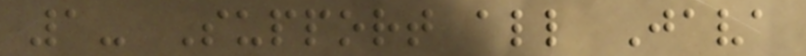1- Support all Java
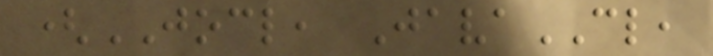(JOCL, JavaCL,
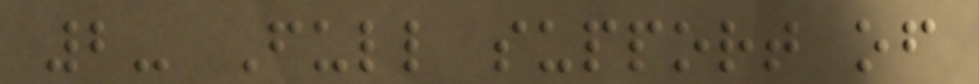2- Full support of
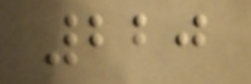220
